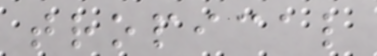tropical
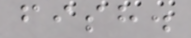fish.
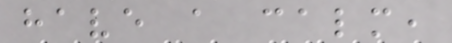have a calm,
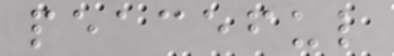peaceful
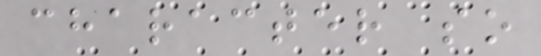character so
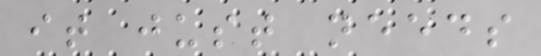it just needs
